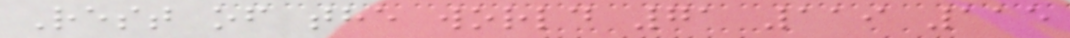Rest of the world 71 119 115
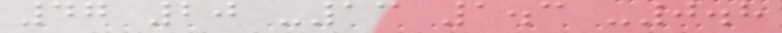47 20 -13 1.3 -0.8
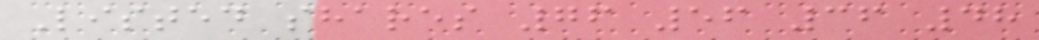Listed shares 76 56 36 48
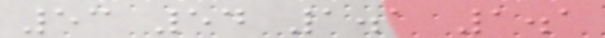53 54 1.1 1.1
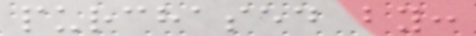purchased by:
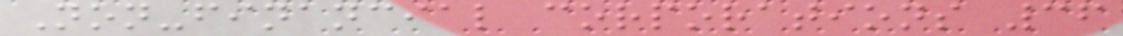Non-financial corporations 36
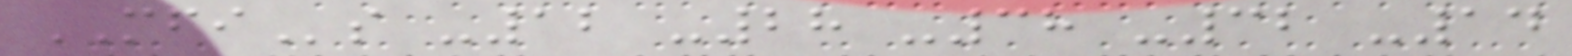MFIs -12 -28 -38 -32 -14
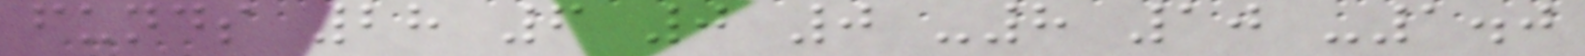funds 28 6 0 0 -8 10 -1.0
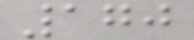170
